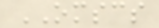OMSCS
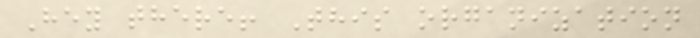Hey there! This organization
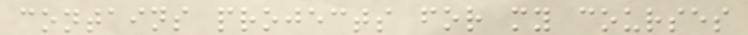contains projects for my courses
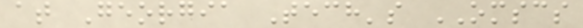at Georgia Tech's OMSCS
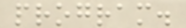program.
